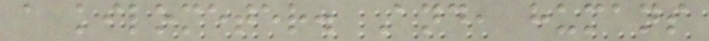a kilometer. And, humans
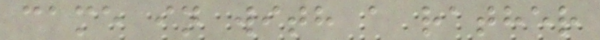came in with a rather
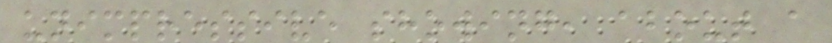unimpressive showing, about a
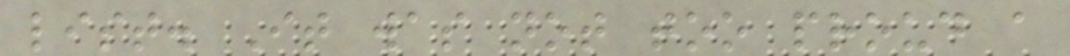list. It was not too proud a
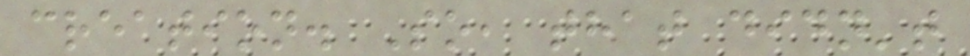creation. So, that didn't
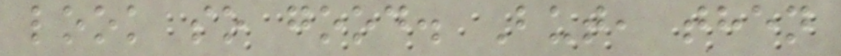look so good. But, then
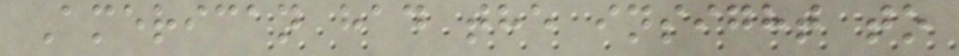American had the insight to
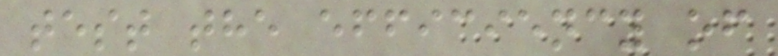test the efficiency of
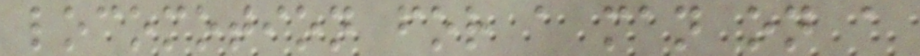locomotion for a man on a
